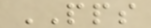PPS
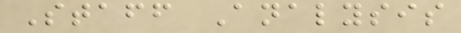Staff Analysis
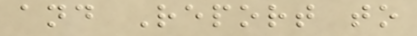and Report to
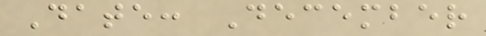Date: December
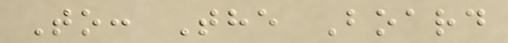To: The Board
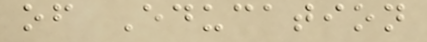of Education
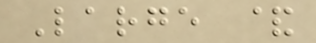Large &
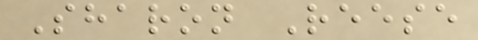Sharon Reese
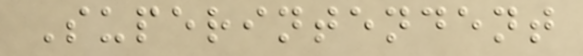Superintendent
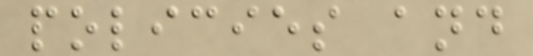policies and
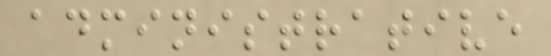administrative
